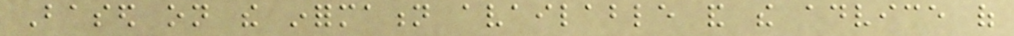Based on the information available and the advice of
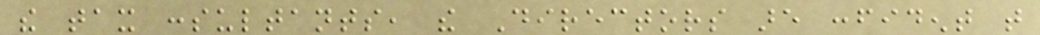the tax consultants, the Directors are confident that
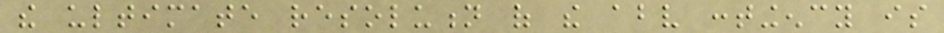the ultimate resolution of the above contingency is
